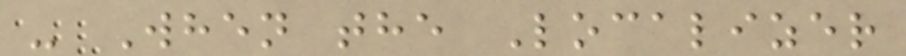- When the Localizer
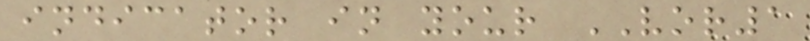indicator in your VOR1
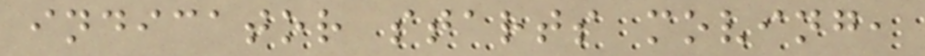indicator starts moving,
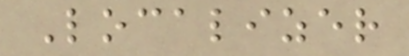Localizer
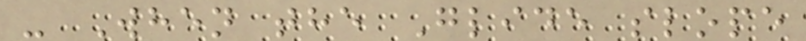- When the Glide slope
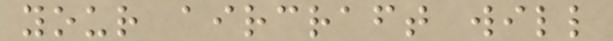your aircraft will
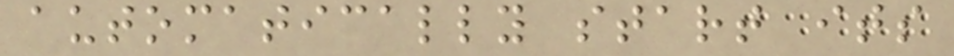automatically start its
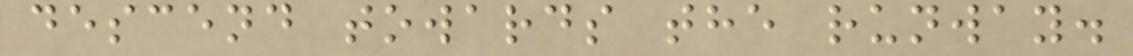descend towards the runway.
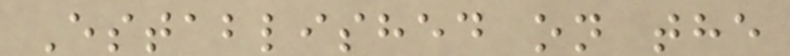Established on the
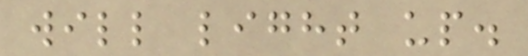will light up.
